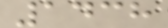1438
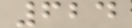624
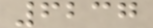6237
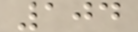104
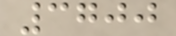3700
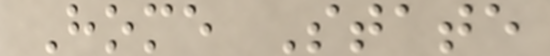Home State
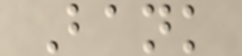Bank
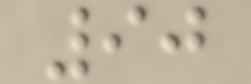90
